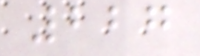227
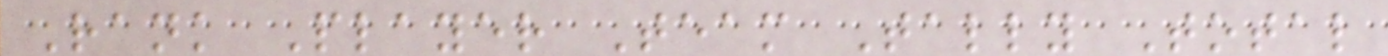Rank Player Team Tally Total
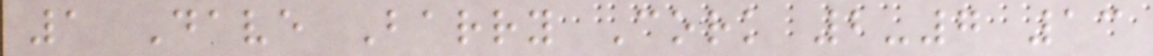1 Dave Barry Cork 2-7 13
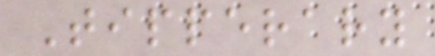Tipperary
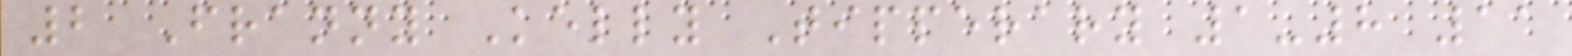2 Franny Kelly Tipperary 1-8 11
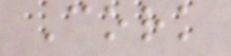Cork
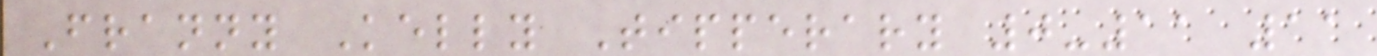Franny Kelly Tipperary 0-11 11
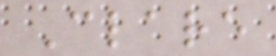Clare
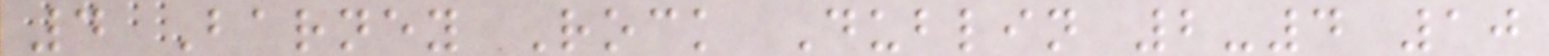4 Barney Rock Dublin 2-4 10
